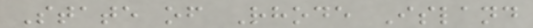State of Rhode Island
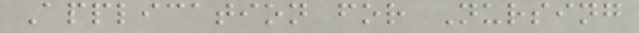Application for Nursing
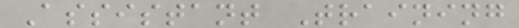Assistant Training
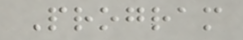Program
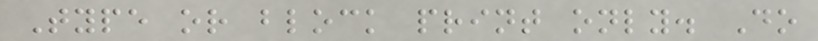Type or block print only. Do
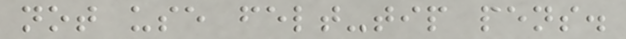not use felt-tip pens.
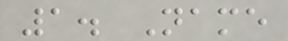1. Name
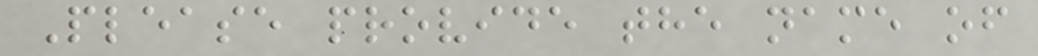Please provide the name of
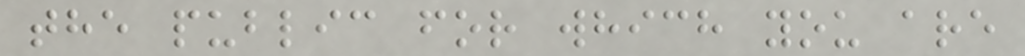the public for which you are
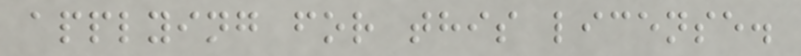applying for this license.
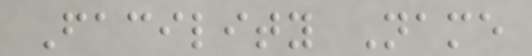Facility Name
